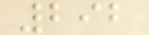292
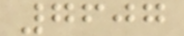7607
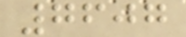7607
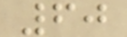60
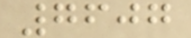7607
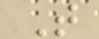T
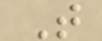T
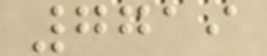7719
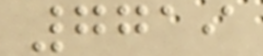7719
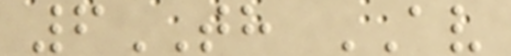6TH AV
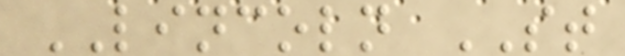LINCOLN ST
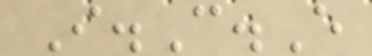I.C.E
